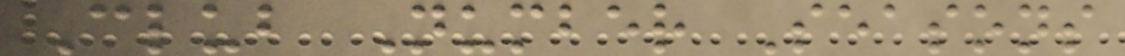Club Number Seasons
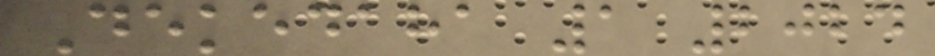Dekedaha 1 2024
